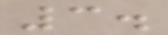3.
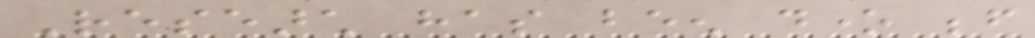Research has been done before
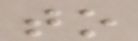to
